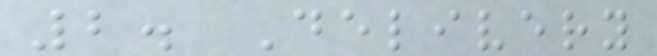2. Delivery
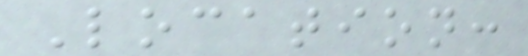Location:
